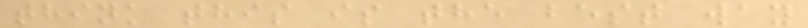think this is the best way
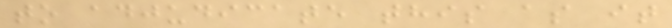to adjudicate this as it
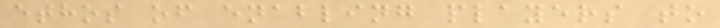ethos of enabling players to
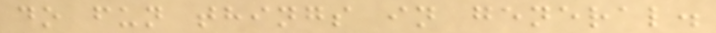do fun things in general.
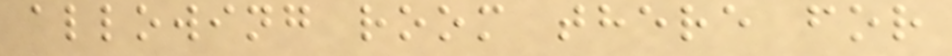allowing room there for
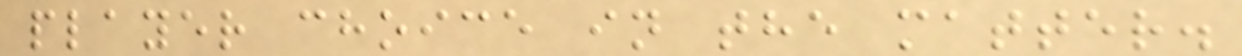player choice in the matter.
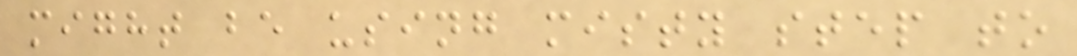might be using misty step to
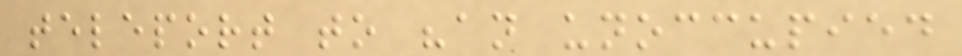teleport to "an unoccupied
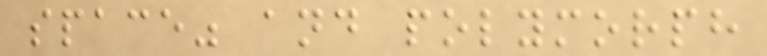space" and polymorph
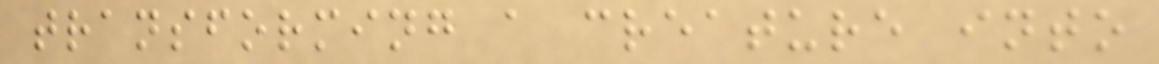transforming a creature into
